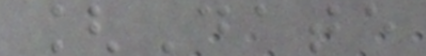[Date
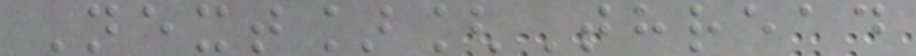Next][Thread
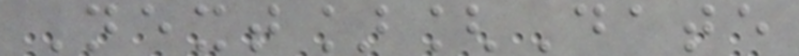Next][Date
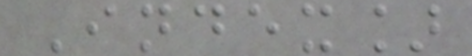Index]
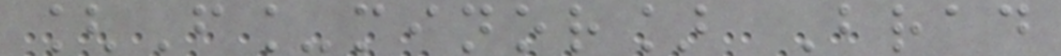[F_minor] Brad
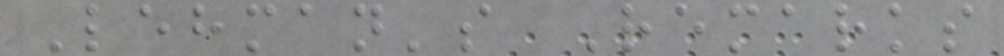Lehman's Remarks
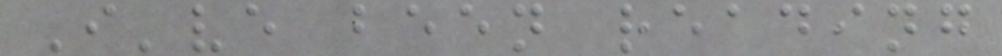I've been reading
